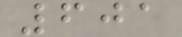601
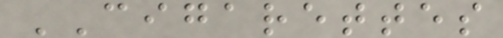CIGARETTES
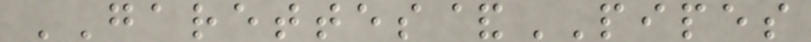GARETTES&PIPES
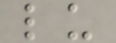lu
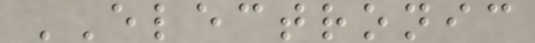ELECTRONIC
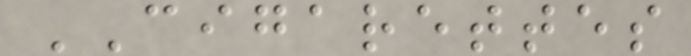CIGARETTES
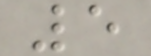5
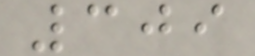309
